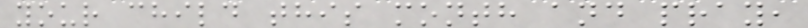your child this month and pray,
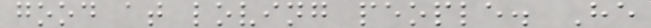good at loving people. He
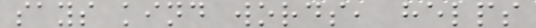says kind words, helps
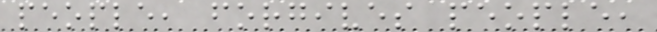people, forgives people,
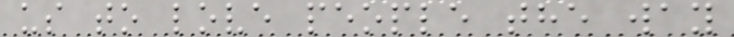us to love people the way
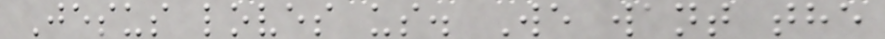Jesus loves us. We want the
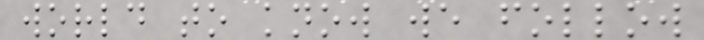world to know we follow
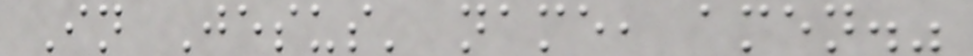In Jesus' name, amen."
